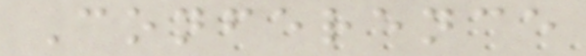Conference
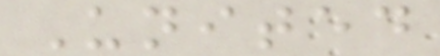United
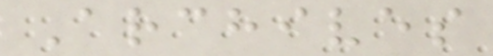Archives
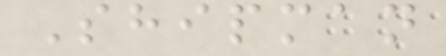Shipman
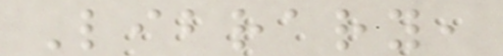Library,
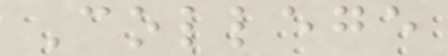College
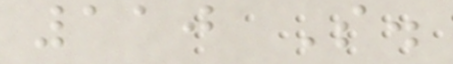110 S.
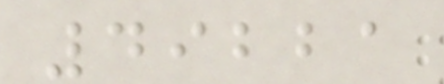49221
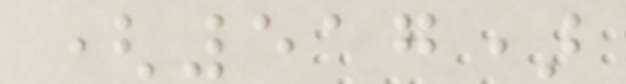(517)
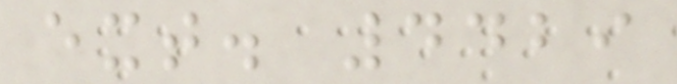ext. 4429
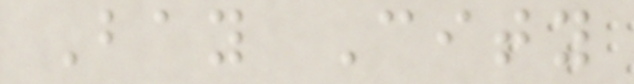Bay City
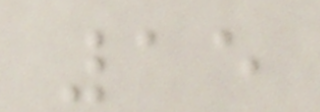15
